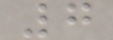7
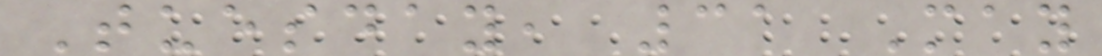Tuesday, 31 May
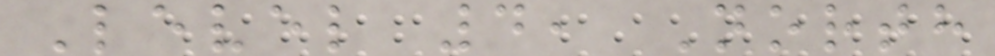Level 4, North
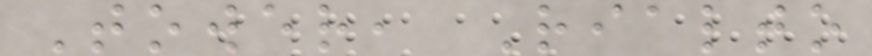Tower, Rialto
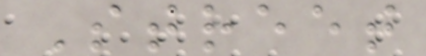Street
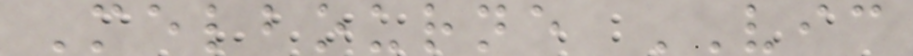Melbourne VIC
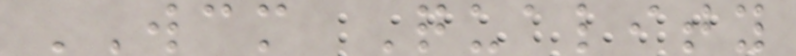WCM Quality
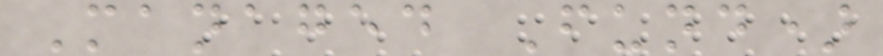Managed Fund)
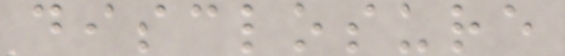disclosure
